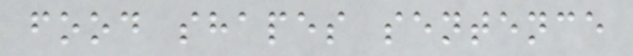food shapes sentence
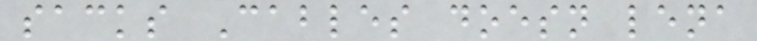sacks Cables doesn lena
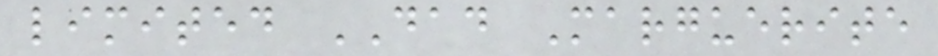limited DAD Marguerite
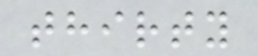thirty
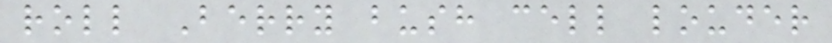roll Berry bush cell louder
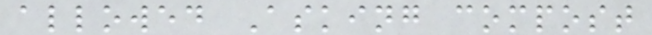allowed Asking compost
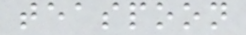teaspoon
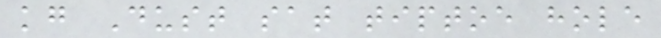kg Dust sat tiptoe hole
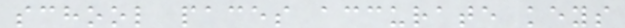school paces accurate keys
